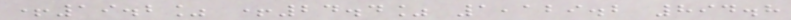+19.2% +24.4% 1,129.2 894.8
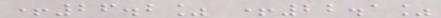+26.2% +22.1%
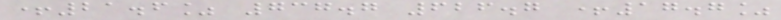+21.6% 737.7 626.7 +17.7%
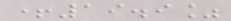+19.9%
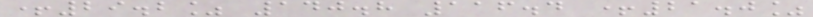+29.2% 140.8 116.4 +21.0%
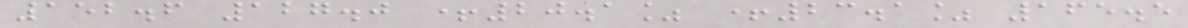152.6 127.0 +20.1% +23.1% 165.5
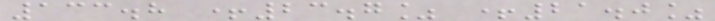133.8 +23.7% +21.0%
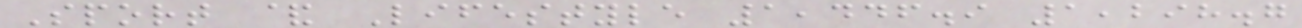Sport & Lifestyle 1,446.9 1,298.7
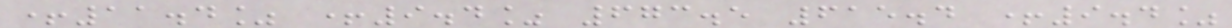+11.4% +9.4% 673.5 615.4 +9.4%
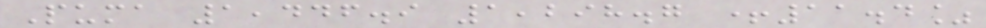Puma 1,446.9 1,298.7 +11.4%
